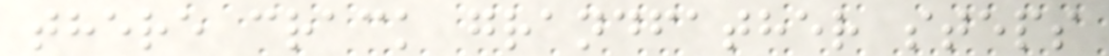there crack grandfather steps
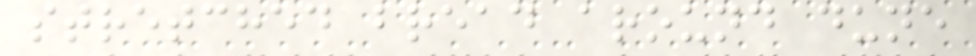stretched bread around dune
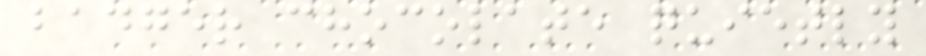badger chocolate quietly
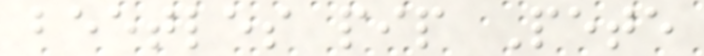beetles pip Pete
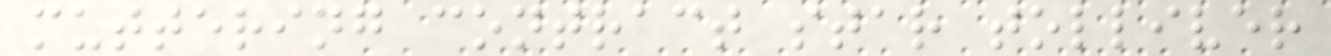muttering contract star tolliver
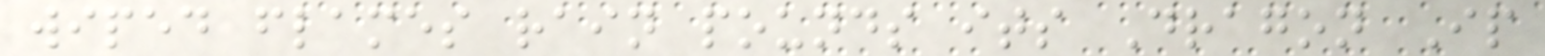wiped flames rain pounds its Dragon Ip
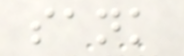sank
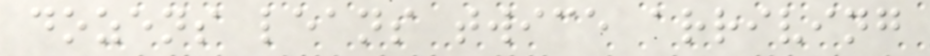dozens leans twice arriving
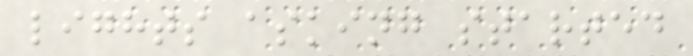lights asking started
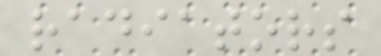radiators
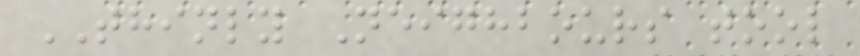THINLY Neighbours tool
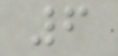6
